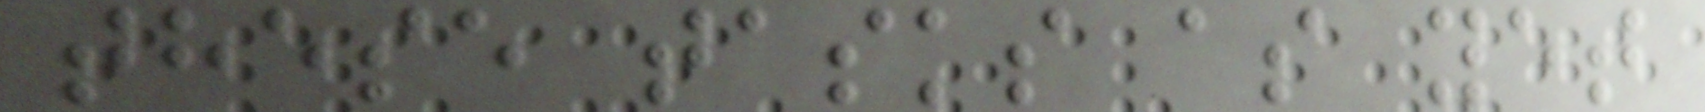these tasks as yet
